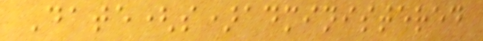Date(s)administered
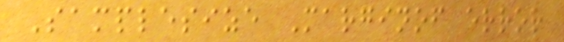Samplesize Marginof error
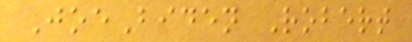JoeBiden Robert
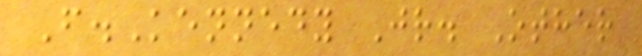F.Kennedy Jr. Other
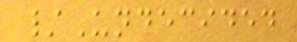/Undecided
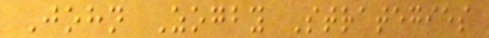John Zogby Strategies
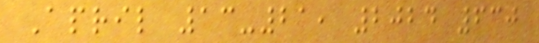April 13-21, 2024 630
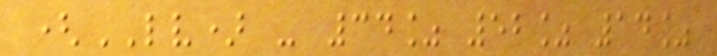(LV) - 34% 52% 14%
